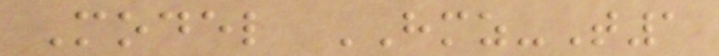Model HMZ-T1
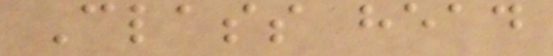Class head
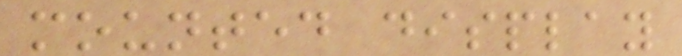mounted display
